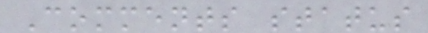Comments status
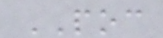POC
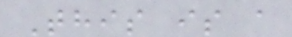This is a
